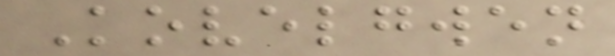Kovelgwen
